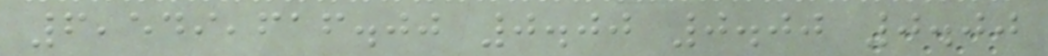6,549,616.00 0.00 0.00 0.00
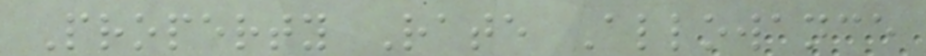Property Rate Allowance
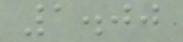1.00
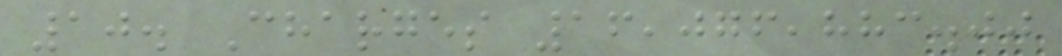10. Charges 16,076,883.00
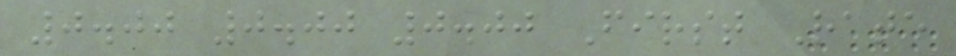0.00 0.00 0.00 First Rate
